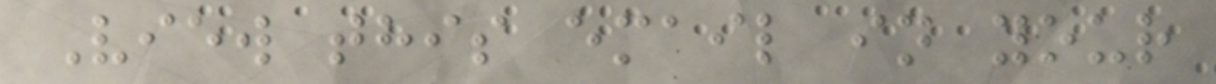View this email in your
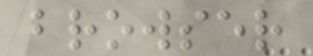browser
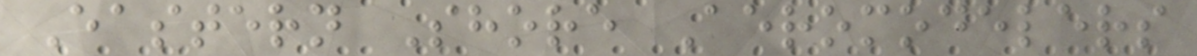Eastern Shore Aeromodelers
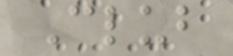Club
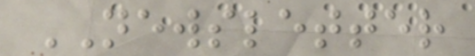NEWSLETTER
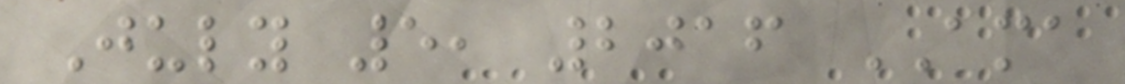July 5, 2016 AMA
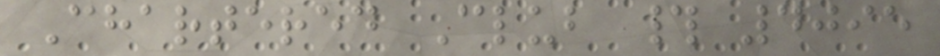Chartered Club # 4095
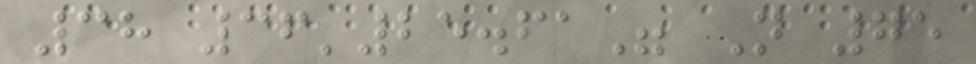38 36'25.61" N 75
